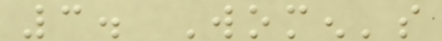3. Women's
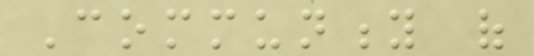Community of
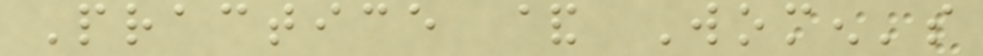Practice & Women's
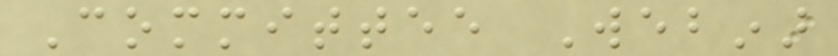Committee Webinar
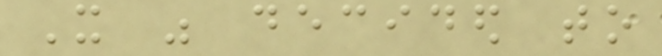It was decided to
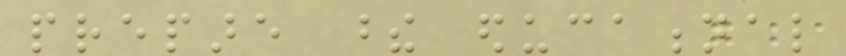prepare these educational
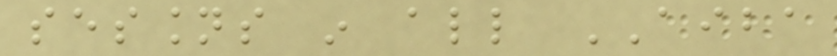sessions in all AIBA
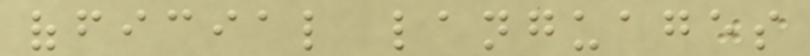official languages
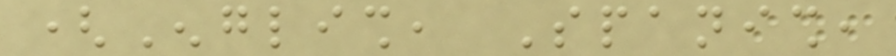(English, Spanish,
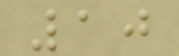10
